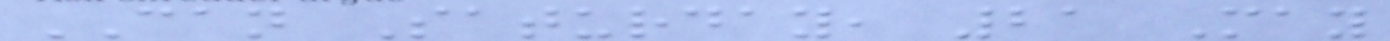CAN Saturday, 21 May
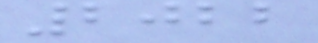2022
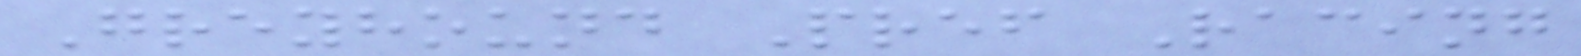Greyhound Pref Racing
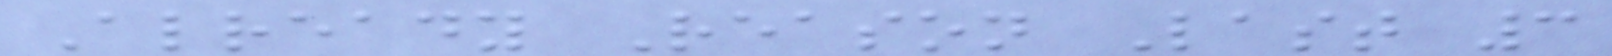Already Reason Last 3
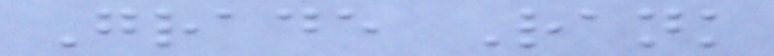Grade Rank
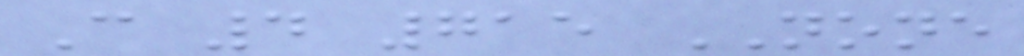C 4 715 NONE
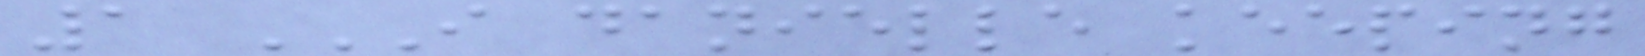1 I DANIELLE KEEPING
